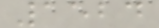1524
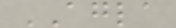AGLA
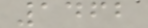1462
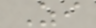Zi
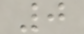0
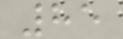85
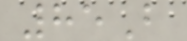85B
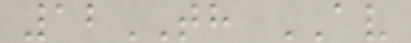12TH AV
